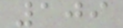109
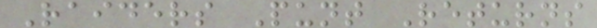Raiders Punt Returns
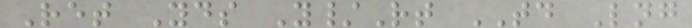Ret Yds Y/Rt TD Lng
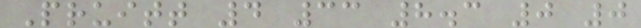Pruitt 4 33 8.3 0 0
